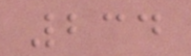234
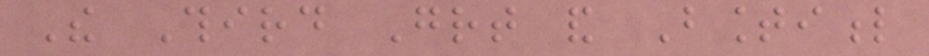The Third Great and Bountiful
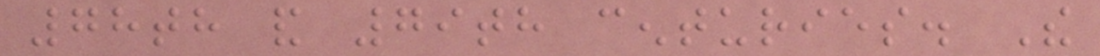78th and 79th centuries. The
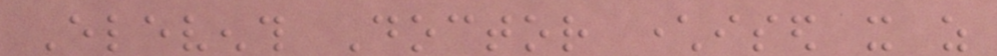Eleventh Doctor characterised it as
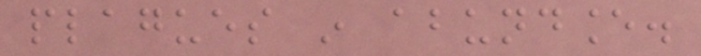plagues in abundance.
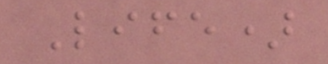Life)
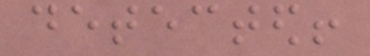detected!
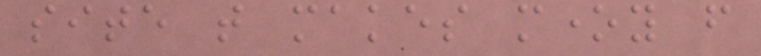site that makes money from
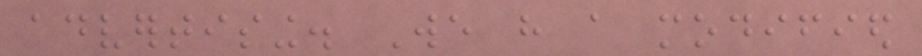advertising. We have a modified
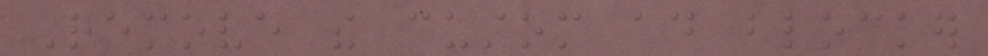Remove the custom ad blocker
